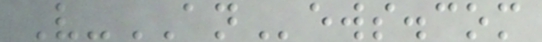V-ANews.com
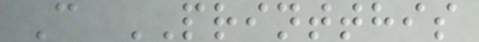C PRINTTHIS
